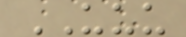UUU
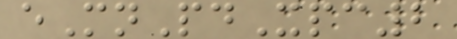eMnPdXpc2
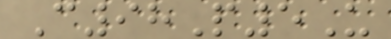C98P5U
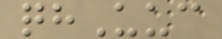qhUuc
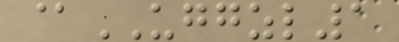@UGGZL1
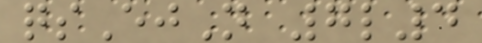qsEjN 7l4
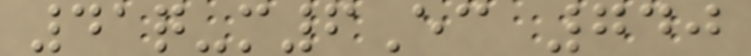41q-m6Ec 740
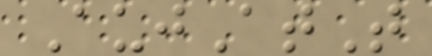AujAtT
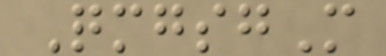QmgsgM
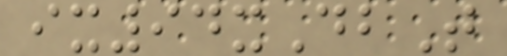ix94xDbT
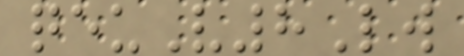qeuV8Lw
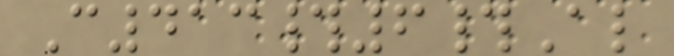C413#6#Al
